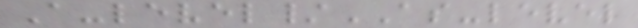A-level/AS-level
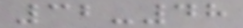32-48
